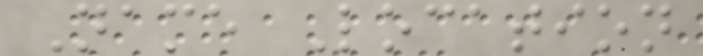Name Location
